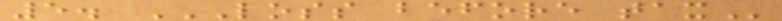5. LOSS BEFORE TAX
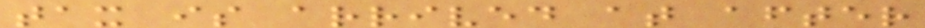tax is arrived at after
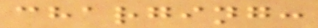charging:
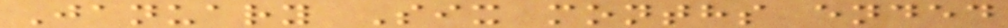January Six months ended
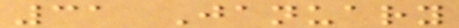31 January
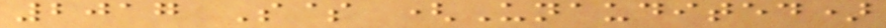2017 S$ (Unaudited)
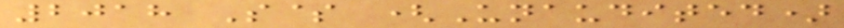2018 S$ (Unaudited)
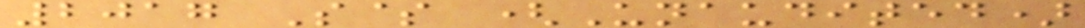2017 S$ (Unaudited)
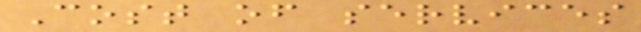Cost of services
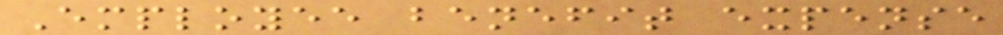Employee benefit expense
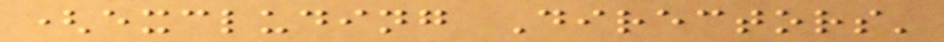(excluding Directors'
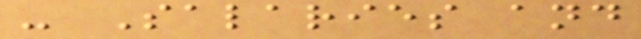- Salaries and
